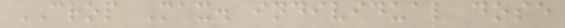CROP Max. individual dose
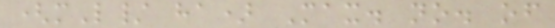(mL/ ha) Max. no. of
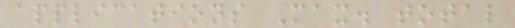applications Max. total
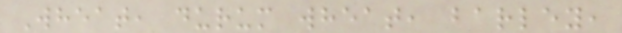Wheat, durum wheat, barley,
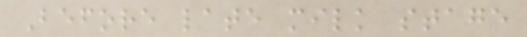Before late milk stage
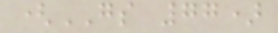(GS 77)
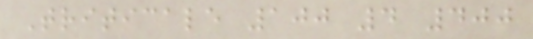Triticale 100 4 400
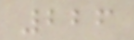226
